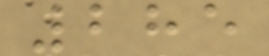285
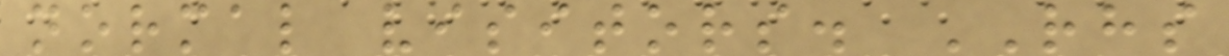normal visitors. RHS
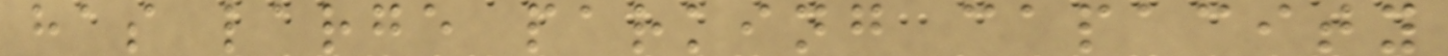has large parking capacity
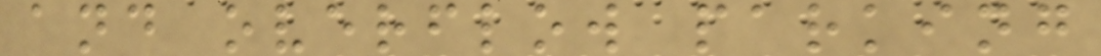and overflow parking
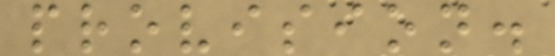provision.
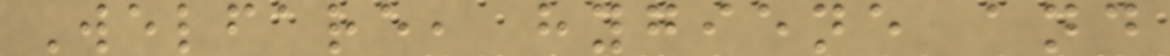Welfare, hygiene and
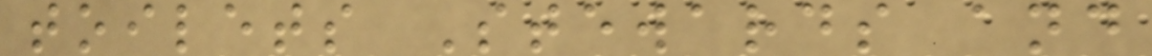toilets Stewards and
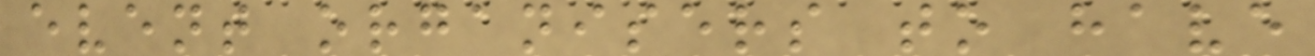event organisers to have
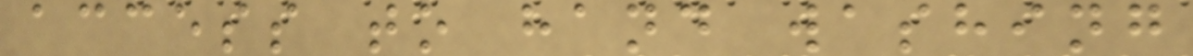access to hand washing
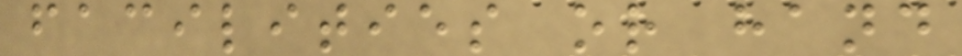facilities or hand
